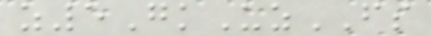z5GkUzFS
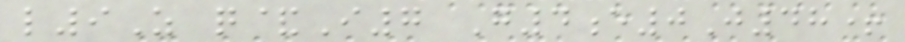l9Z q&I7 G4e0J48+
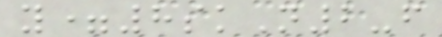y=8skN2-f
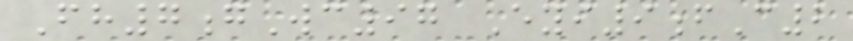Fh7gWc97 Eyi9fC2
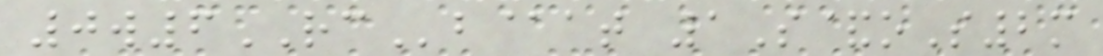0w6RCb@at 1S&oS2m
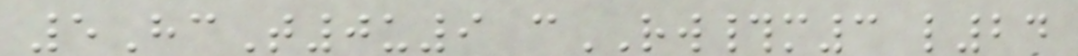5HcT0u9 cRW#m3 l24
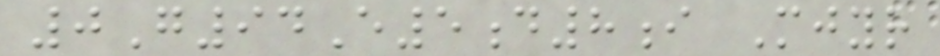0G94E5d8i Mjyr
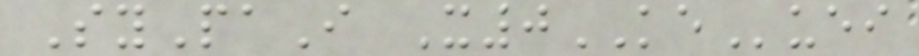SyPaI X0KEuei
